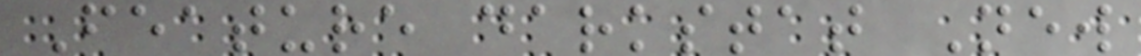Feature darkstat New
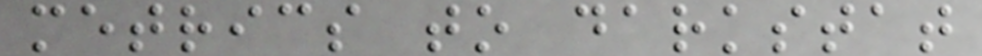metrics to darkstat
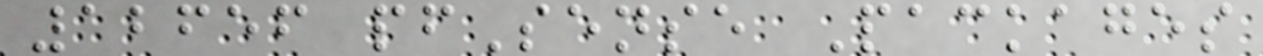12656 pfSense Packages
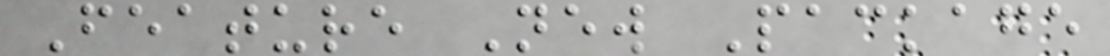Feature New Package
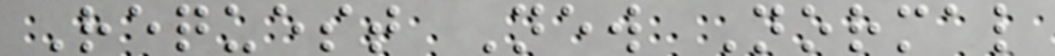Request New Normal
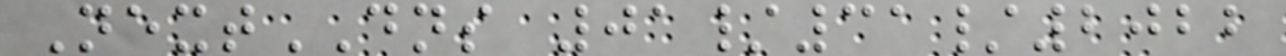NextDNS 01/31/2022
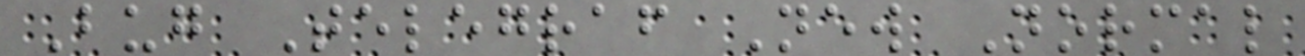Bug Telegraf New Normal
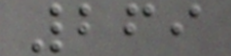269
